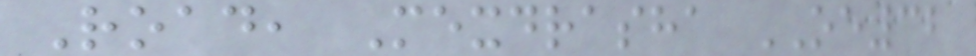Road, Mexdrasha OE32
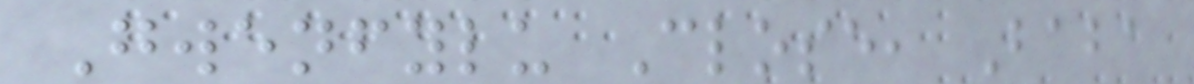Gwenfylu Close, Baba
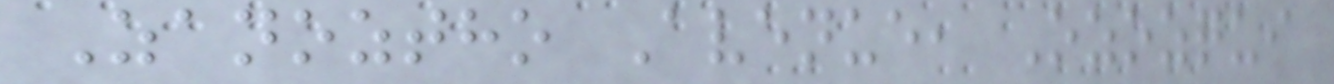Zanoztho Avenue, Ozozqui
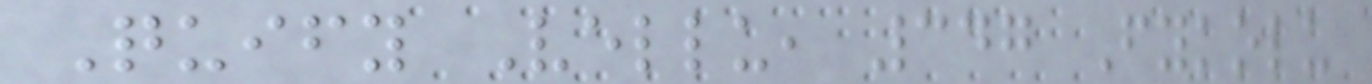Quify Vellu, 347 Fykolu
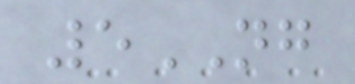5NG
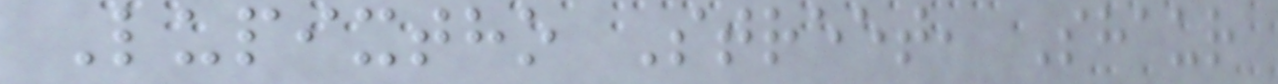Lupixtho Street, Shaur
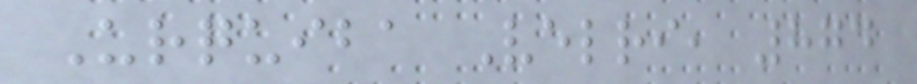Urquiba Velri, 874
